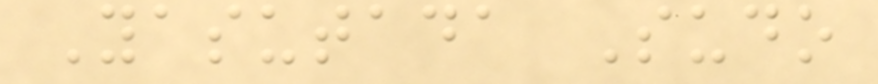Yasutada Sudo
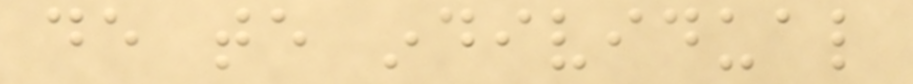de te individual
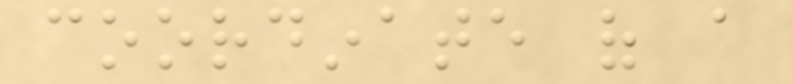coordinate of a
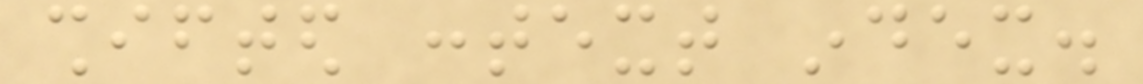shifted context index.
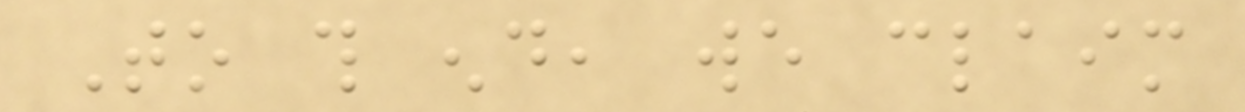To this end, we claim
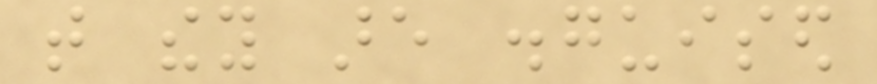that they are disguised
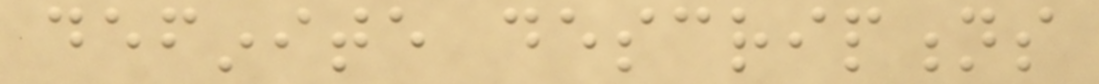definite descriptions
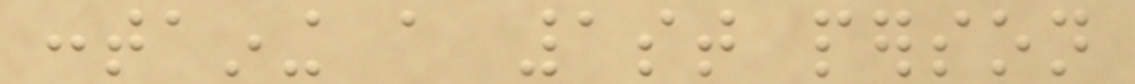containing a 1st person
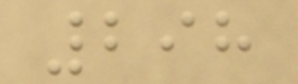298
